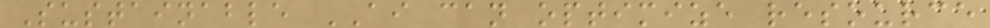Sustainable AI can optimize resource
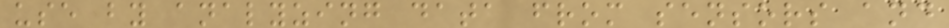use by analyzing data from sensors and
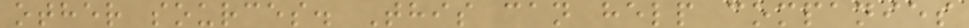other sources. This can help companies
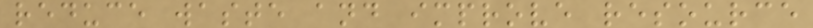reduce waste and improve resource
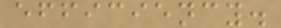efficiency.
